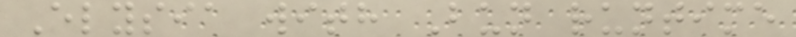Elysia with Bun runtime
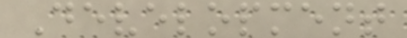Development
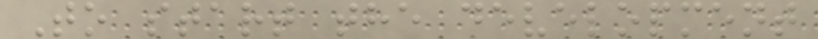To start the development
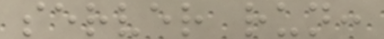server run:
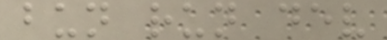bun run dev
